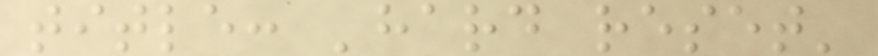title: 'hard reset'
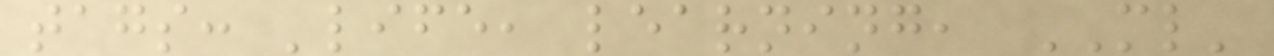tags: 'life, learning, ML'
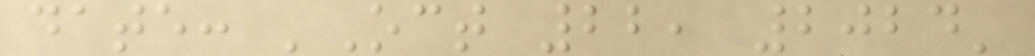date: 'Oct 22, 2024'
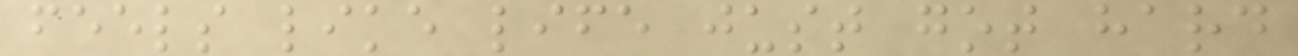feels like life just got hard
